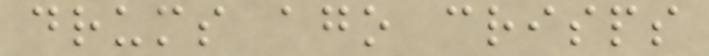drums ago crisps
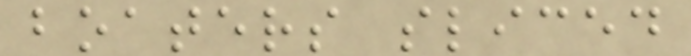boaters sliced
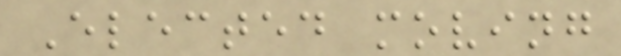Elected moving
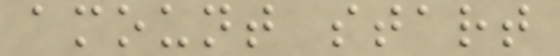amount start
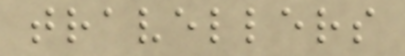travellers
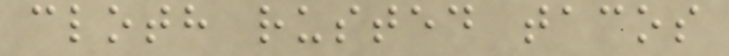cloth rusted tacos
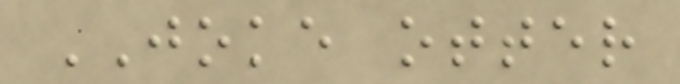JOKE otter
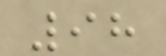98
